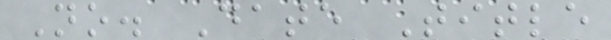No. Date Title
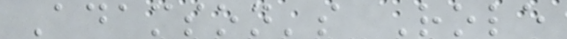Adamson's Role
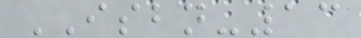ISBN-13
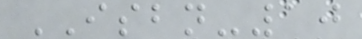ISBN-10
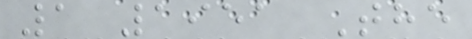1 1951 The
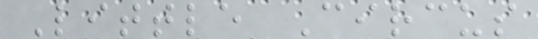Little Circus
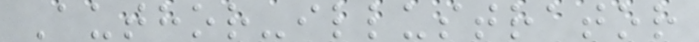Author-illustrator
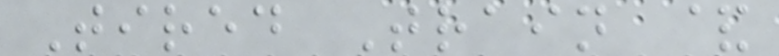Tired Train &
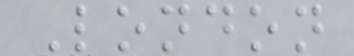London
